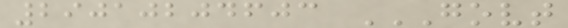29010204603 GOVT
